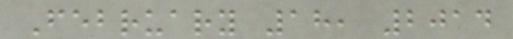February 18, 2014
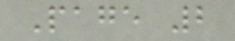Page 2
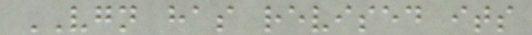VGN has revised its
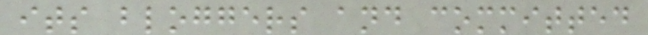its bloggers and committed
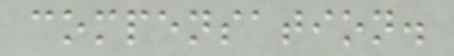compensation.
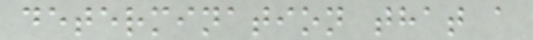determination that a
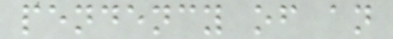pendency of an
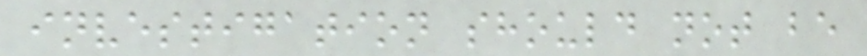investigation should not be
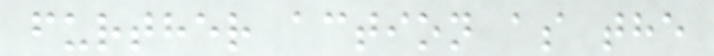further action as the
